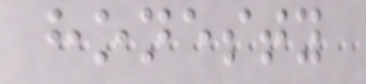honesty
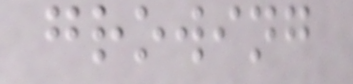growing
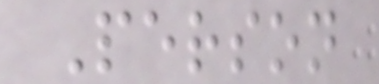Person
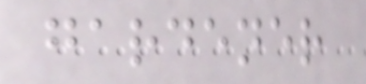gardener
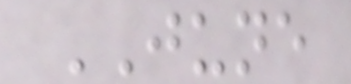JUNE
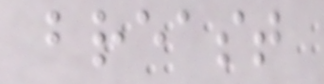breast
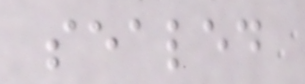sealed
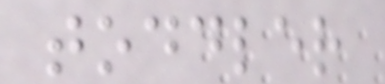toddler
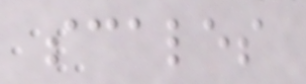scales
